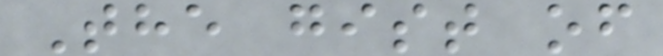The gist of
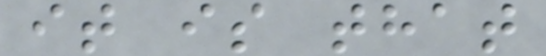it is that
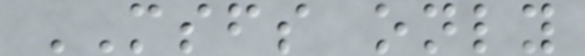MSFS only
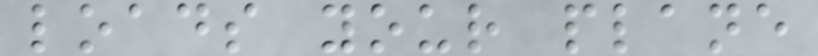loads your plane
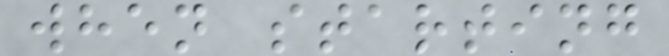when starting
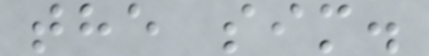the sim.
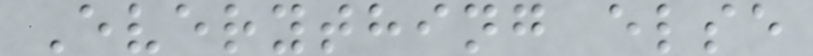Everything else
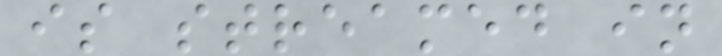is streamed in
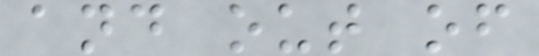and out of
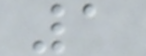1
